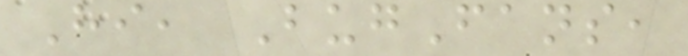Hi, BugFans,
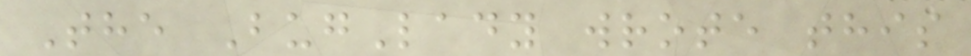The BugLady wrote this
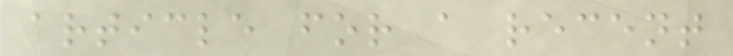article for a recent
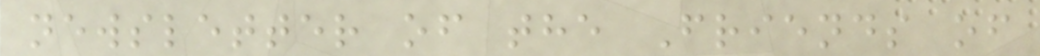newsletter of the Friends of
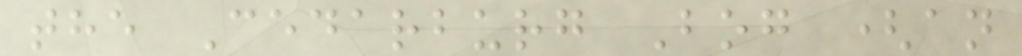the Cedarburg Bog (an
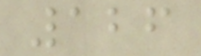126
